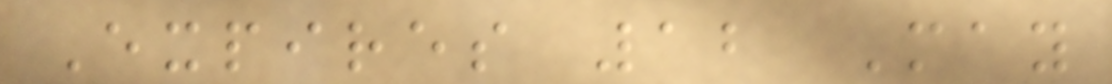Expires 12 May
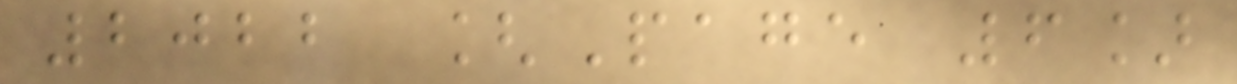2022 [Page 6]
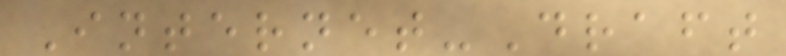Internet-Draft
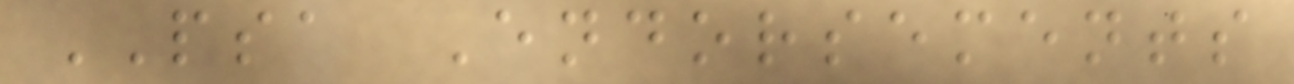PSA Endorsements
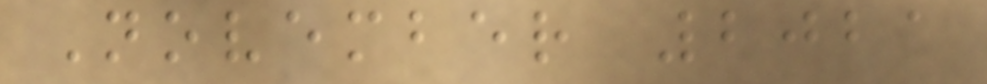November 2021
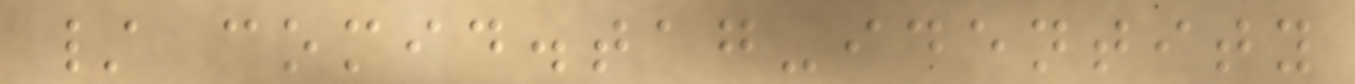/ comid.tag-identity
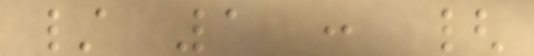/ 1 : {
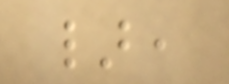},
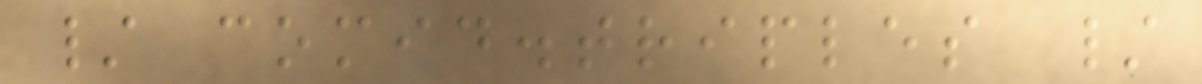/ comid.triples /
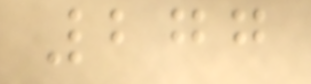277
